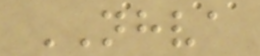NHVA
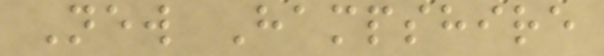New Hampshire
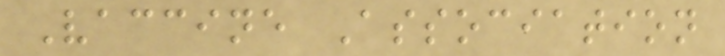Vaccine Association
